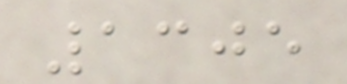1305
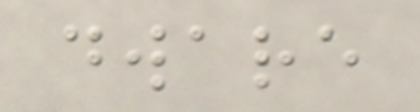dware
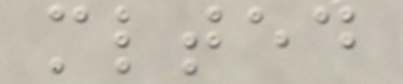mlted
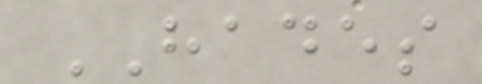HADES
